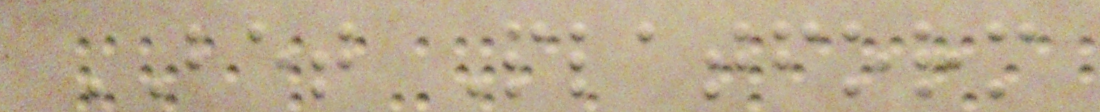BET Platform
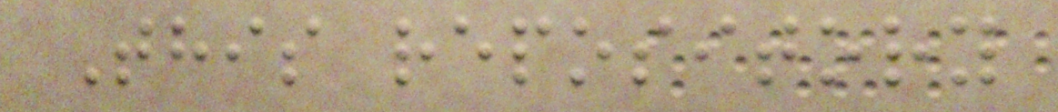This repository
